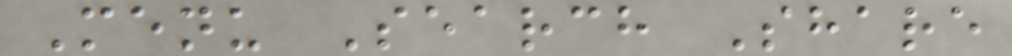Menu Search Share
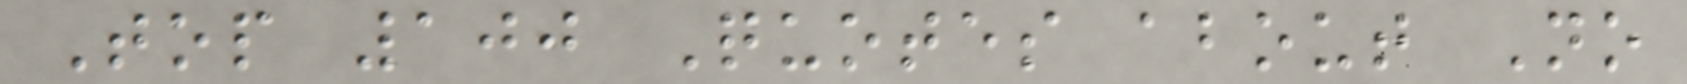Top 100 Quotes about No
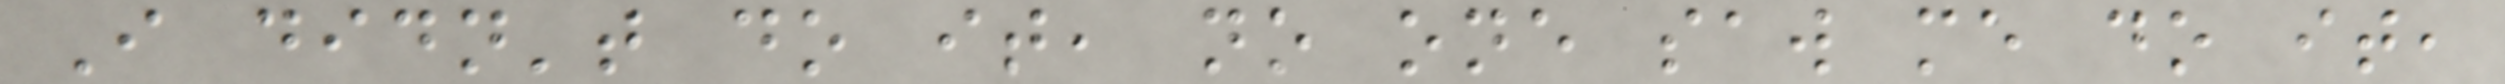I didn't do it, no one saw me do it,
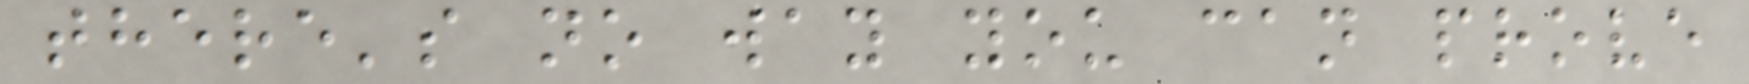there's no way you can prove
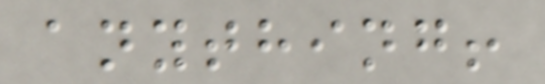anything!
